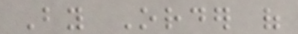By Order of
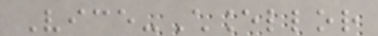Vice-Chancellor
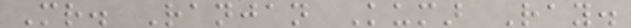Mr. Ranjan Kumar Ray.
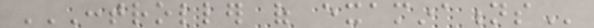CONTROLLER OF EXAMINATIONS
